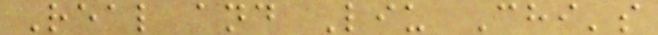Real and Liu Chi's
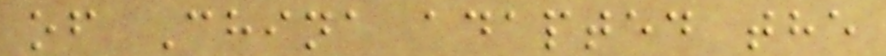of China adapted the
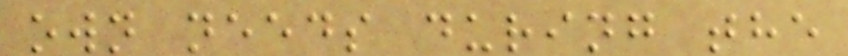own needs during the
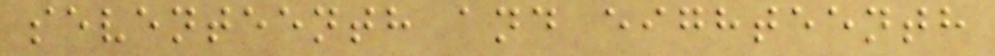seventeenth and eighteenth
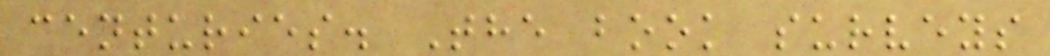centuries. The book surveys
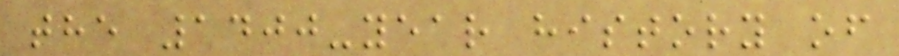the 1400-year history of
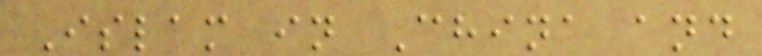Islam in China and
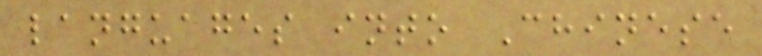languages into Chinese
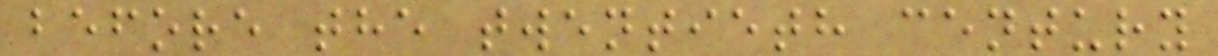before the twentieth century
